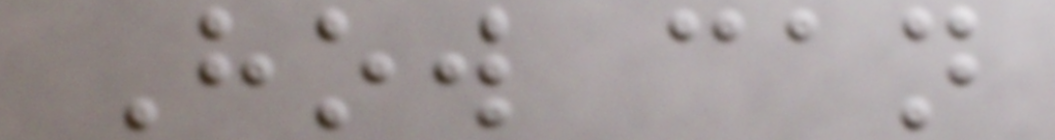How can
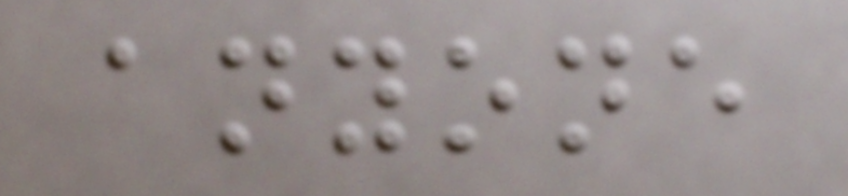anyone
